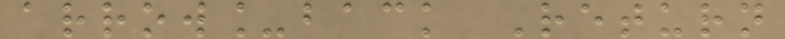arrow_back Return
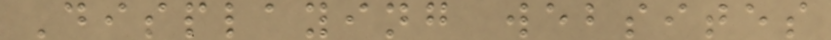Displaying websites
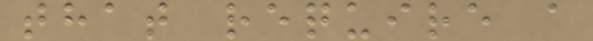that require a
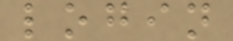login
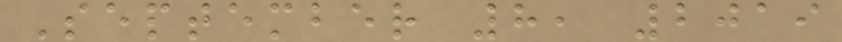September 8, 2019
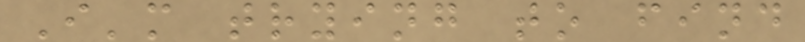I'm trying to find
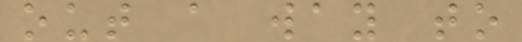out a way to
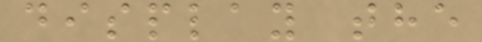display the
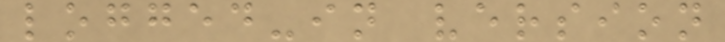logged-in version
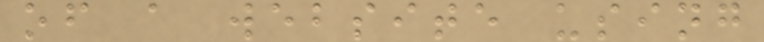of a website using
